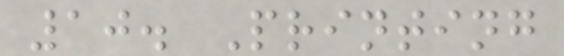10. Printing
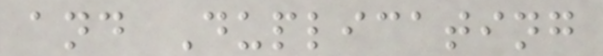and Duplicating
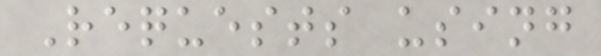Requests using
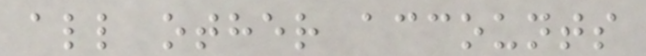all other accounts
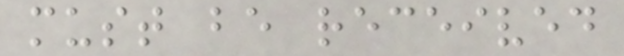must be received
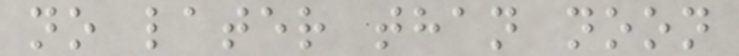no later than noon
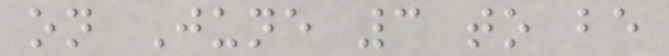on June 3 to be
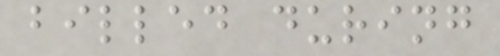billed during
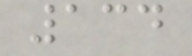134
